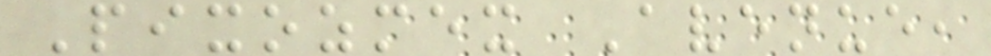Pixozmex Avenue,
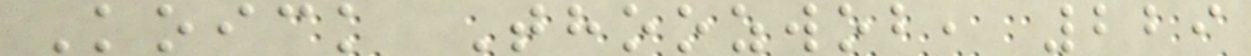Koick Thoozwob, 229
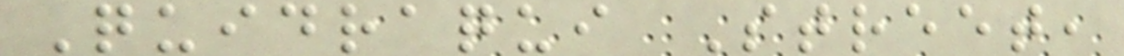Quidraqui Street,
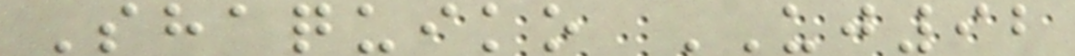Shaquiko UJ92
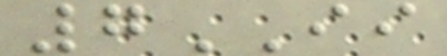7II
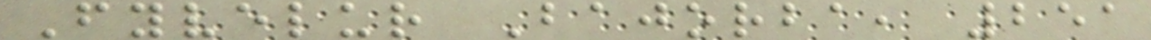Fyvelur Bajorba, 251
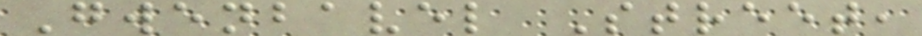Gwenbavel Street,
